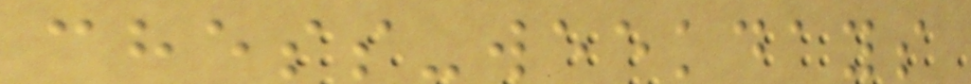chess-weekdays
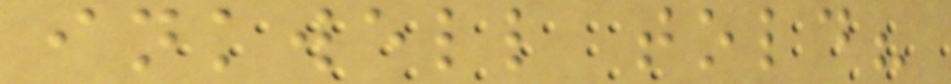inkwell told?
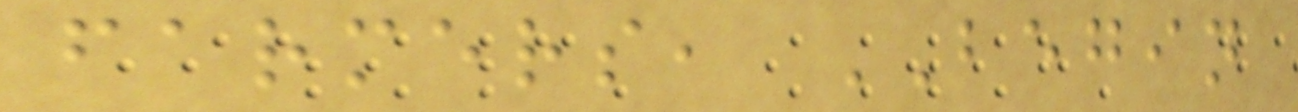farmers, BEGIN
